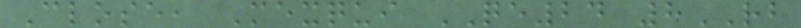Close, Mexqui QE24 8RB
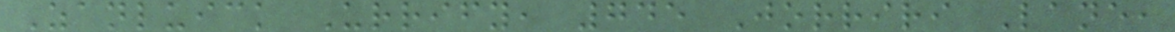Zanluick Urrify, 745 Jorriri Lane,
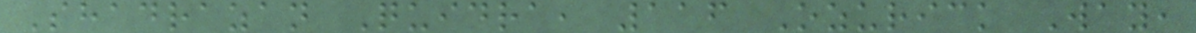Shadrazan Quidra, 116 Ozurick Way,
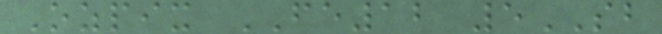Ozpix FE12 5SB
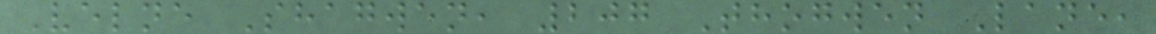Velne Shagwen, 207 Thogwen Lane,
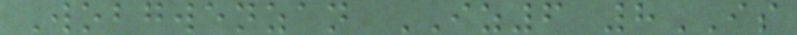Wobgwenzan IZ6 8IS
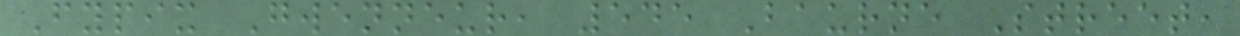Fypix Gwenneur, 545 Baurne Street,
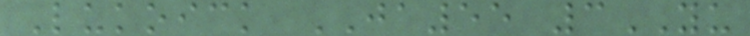Lukoick JA55 3YU
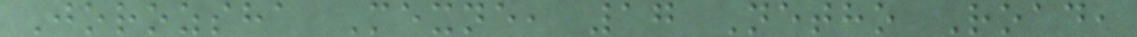Jorozsha Mexne, 17 Netho Road,
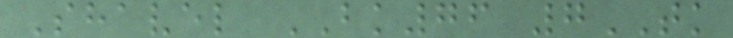Shavel BK76 7TK
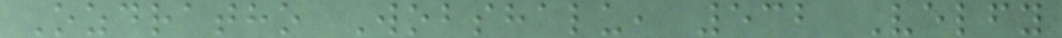Ozdratho Wobshalu, 532 Velfy
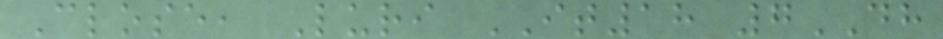Close, Luri IT18 7DH
